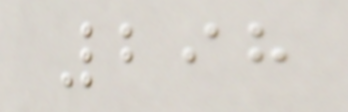298
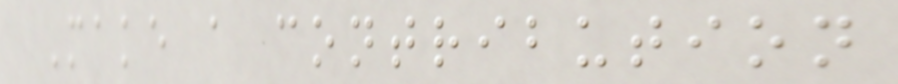Make a contribution
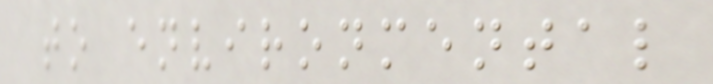to environmental
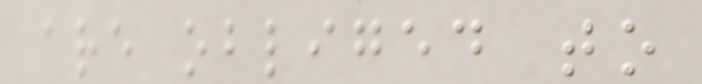are obliged to
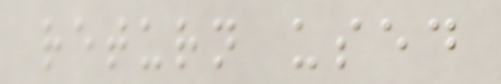return used
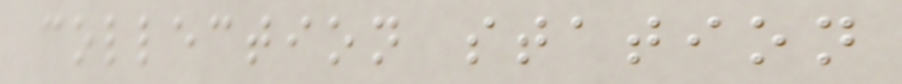collection station
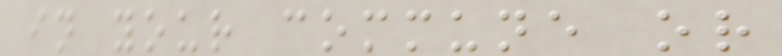in your commune or
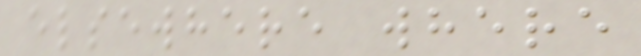elsewhere where
